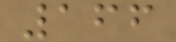166
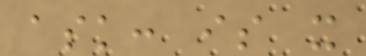ask: is it
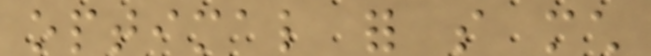optimal for so much
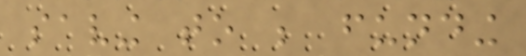saving to be funding
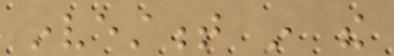investment in the
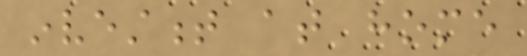investment at home
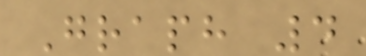Graph 4
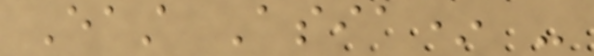East Asia* -
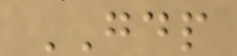GDP
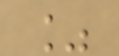%
